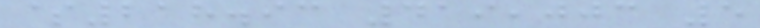$218.93 419,003 5
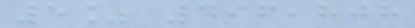5% 496,808
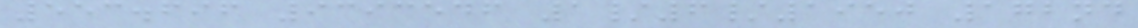553.696 9393546 1/6/1950 172nd
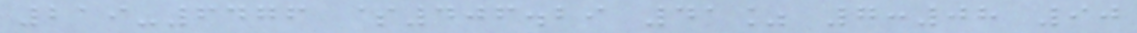219-6476 $406.29 41% 7:08 90
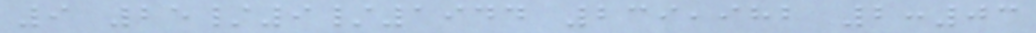9 25/9/1944 239,982 2:03
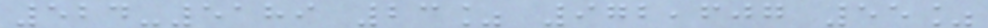524-5189 23% 972,607 55%
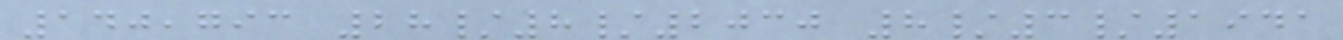140,793 28/8/2030 8/3/1941
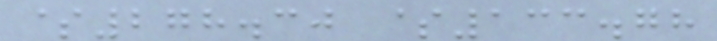$278.30 $133.78
